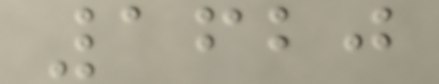1620
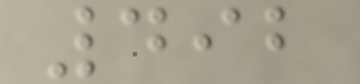492
